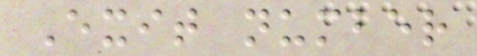Exit number
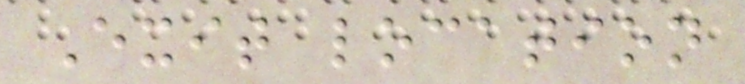Exit location
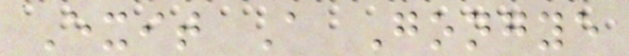Exit A Gongye
